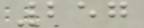257
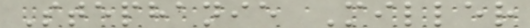Stephanie Miller
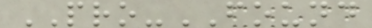PRO-FOUND
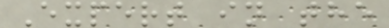Expert in the
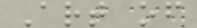Art of
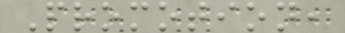Promotion,
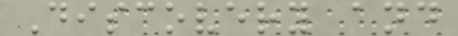Discovery and
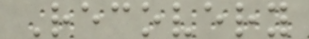Recovery
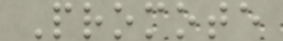Promote
